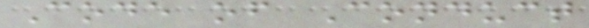Code of Conduct
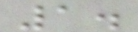1.
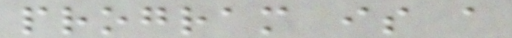program is a
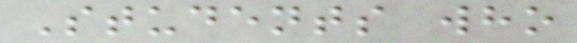Students who
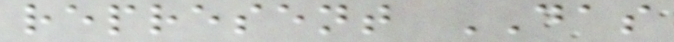represent DAS
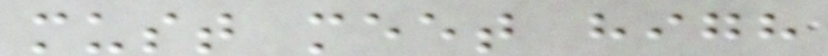must meet high
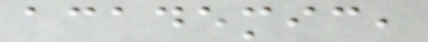academic,
